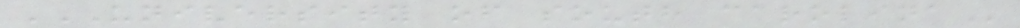UNIVERSITY OF SOUTH CAROLINA
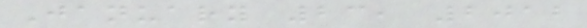January 23, 2012
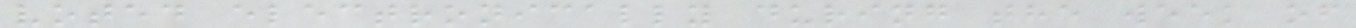voted electronically during the week of
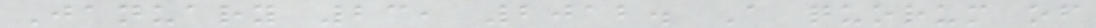January 23, 2012. A quorum of
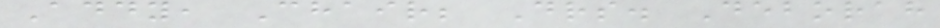Addy, Chair; Drs. Deborah
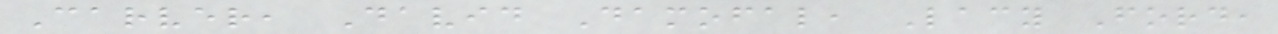Carver, David Damofal, Lacy Ford,
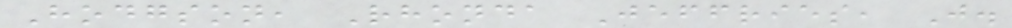Hodgson, Rhonda Jeffries, J.
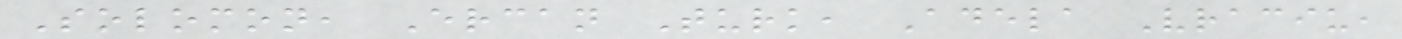Solomon, Ercan Turk, Adela Vraciu,
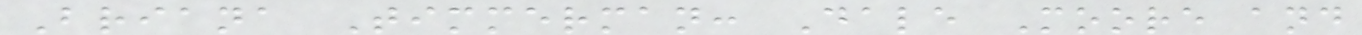Briana Timmerman: Dale Moore and
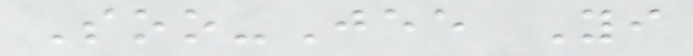Soo-Jee Yi
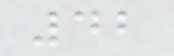42
